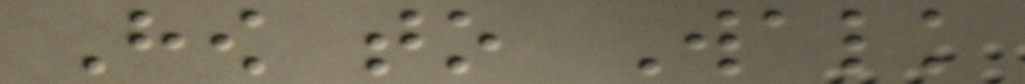How to Walk
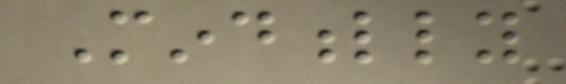Mindfully
